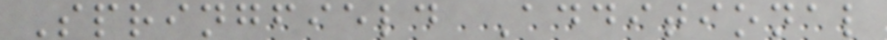Springfield Additional
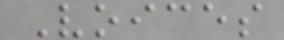Voices
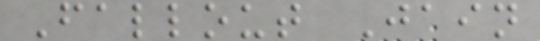Fallout Jain
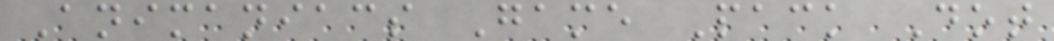Animaniacs Game Pack Dot
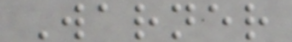Warner
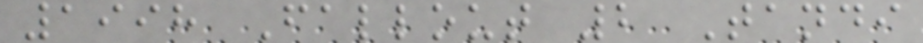1998 Fallout 2 Tandi
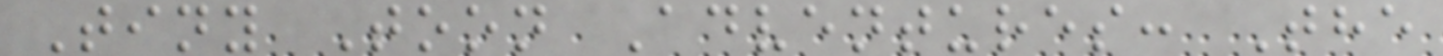Tiny Toon Adventures: The
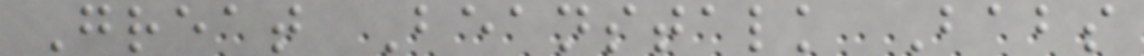Great Beanstalk Babs
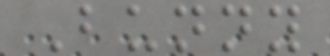Bunny
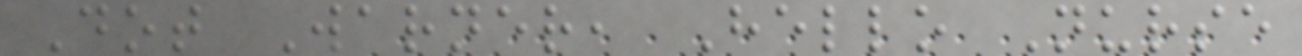Dot Warner, Hello Nurse
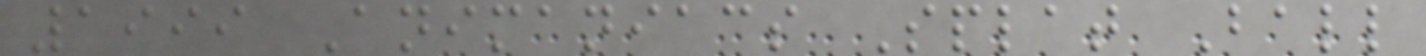1999 Animaniacs Splat Ball
